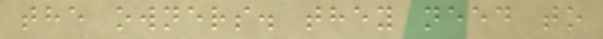the owners. they need to
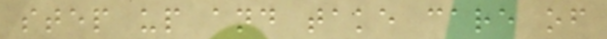step up and take care of
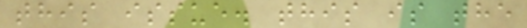this issue. this is the
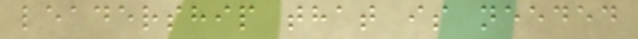leadership that is needed
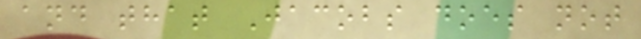and that Jacobs does not
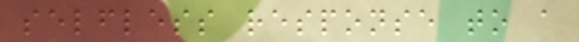selfless response to a
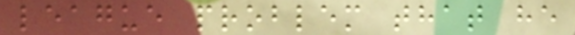league problem that he
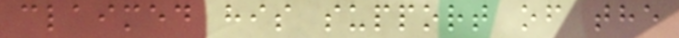claimed his support of the
